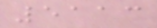5113
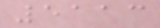5113
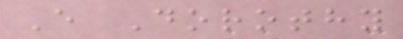E Dorothy
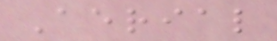Aerial
